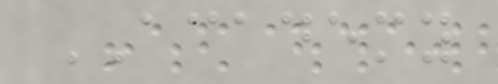ACADEMY
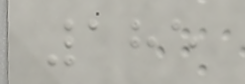185
